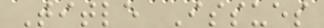Title Issues
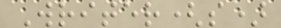Writer(s)
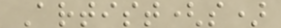Artist(s)
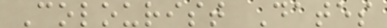Colourist Dates
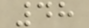48
